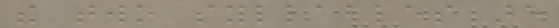the two syllables are
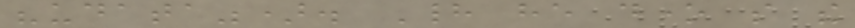"udata"). Had he done so the
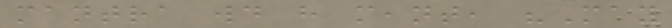mantra would have meant, "May
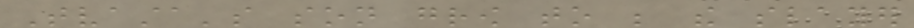Tvasta's son grow to be the slayer
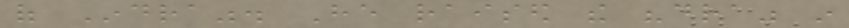of Indra". He raised the "dra" in
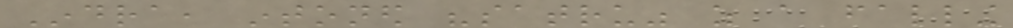Indra, intoned "satru" as a falling
